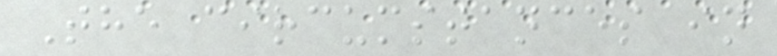The circumstances in
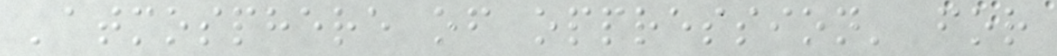'atmosphere of oppression' for
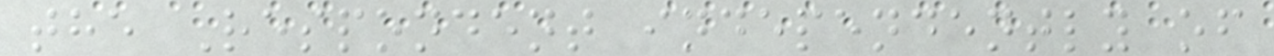the Respondent independently of
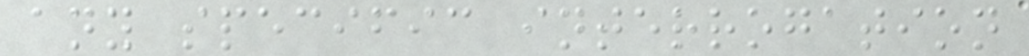any specific interrogation
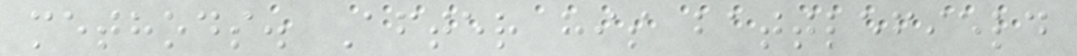methods. After his battlefield
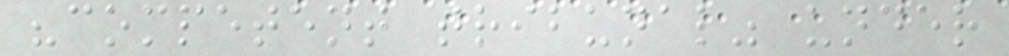"competent tribunal" under
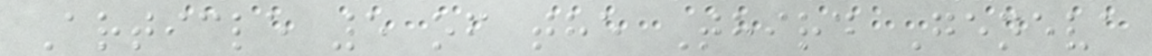Article 5 of the Third Geneva
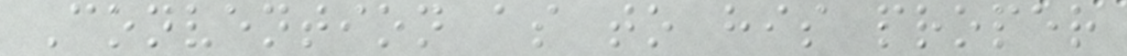Convention as to his proper
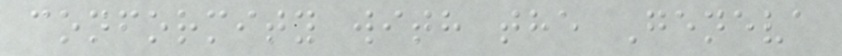conformity with the Geneva
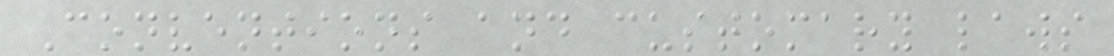Conventions and customary laws
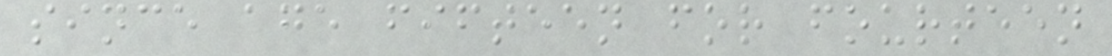since age fifteen for fourteen
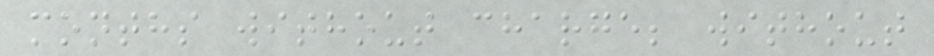months without charge; without
